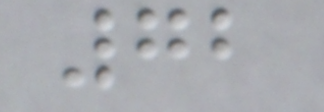72
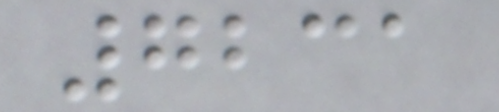7231
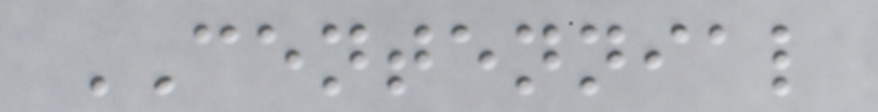CENTENNIAL
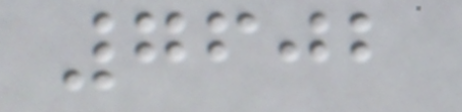7602
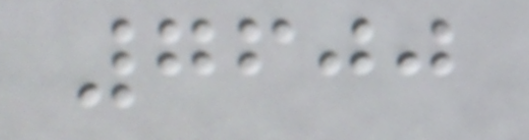7600
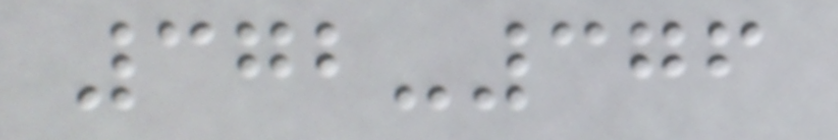372-376
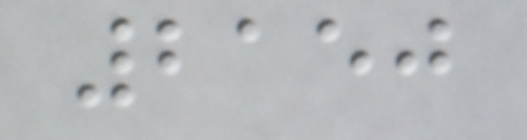2150
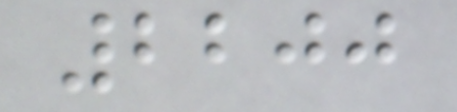2200
